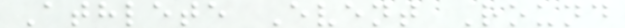Athlete Event Round
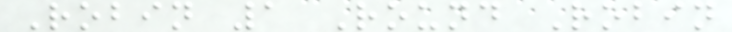Robin 1 Round Robin
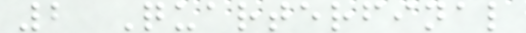2 Quarterfinal
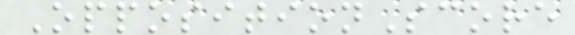OppositionScore
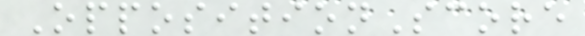OppositionScore
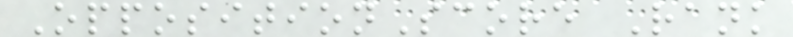OppositionScore Rank
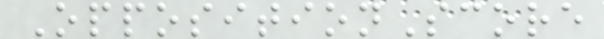OppositionScore
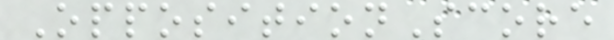OppositionScore
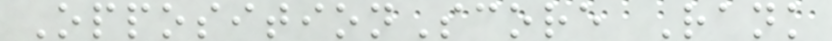OppositionScore Rank
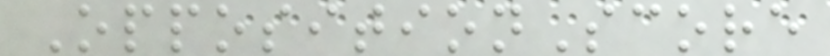OppositionScore
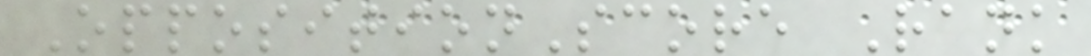OppositionScore Rank
